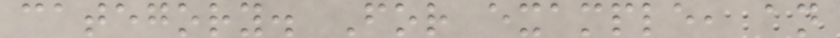category. For example, an
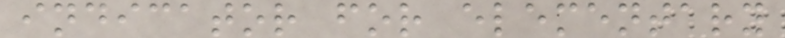indicator for elementary
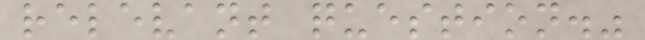relevant question."
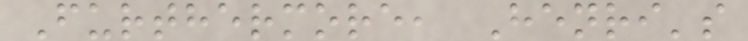Furthermore, Henri's
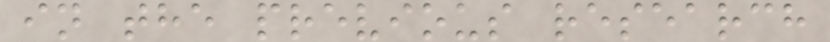in the previous research
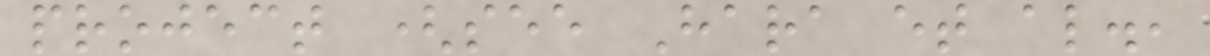project (see Hara et al.,
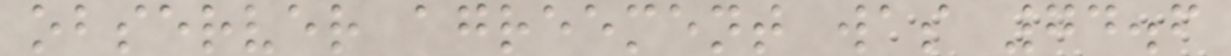observer agreement was 74.6
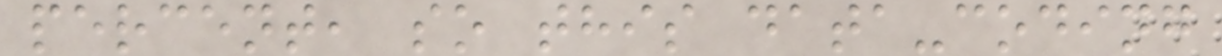percent, so this data-coding
